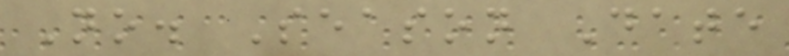No. Season Date
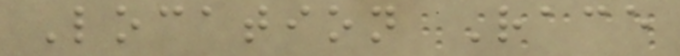Location Race
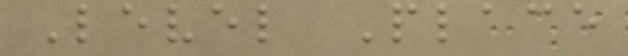Level Place
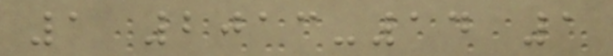1 2013-14 1
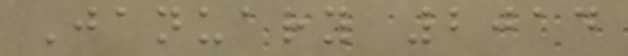January 2014
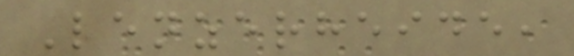Lenzerheide,
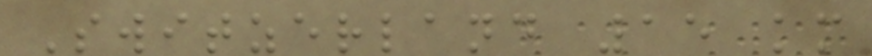Switzerland 15 km
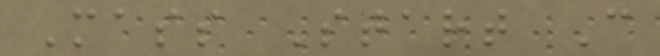Mass Start C
